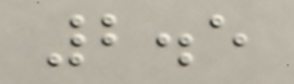2.5
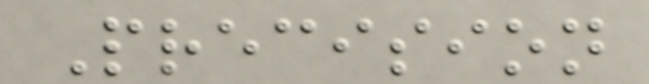Precision
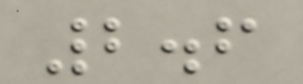2.6
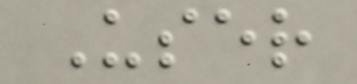User
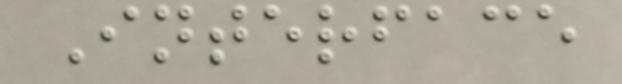Interface
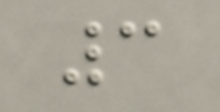3
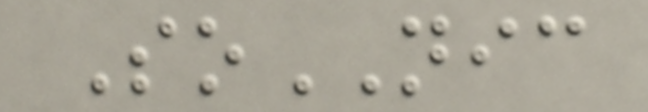SoNIC
